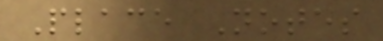Place Notes
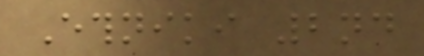Ethniki 2nd
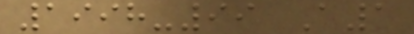1998-99 A1
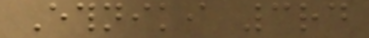Ethniki 3rd
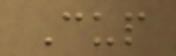Cup
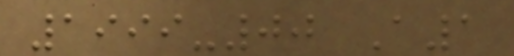1999-00 A1
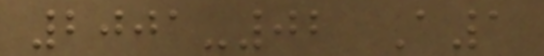2001-02 A1
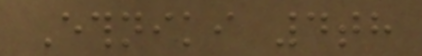Ethniki 4th
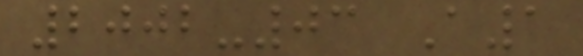2002-03 A1
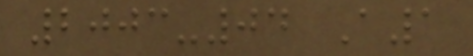2003-04 A1
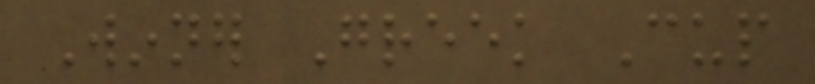Winner Greek Cup
